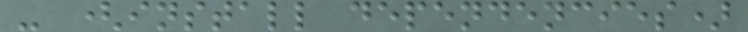- (install dependencies)
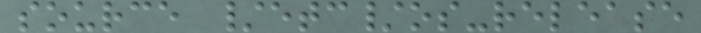source /etc/os-release
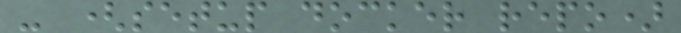- (setup docker repo)
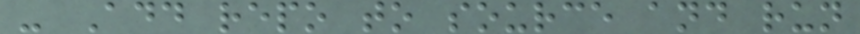- Add repo to source and run
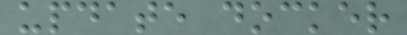update docker
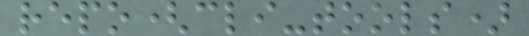repo(cli-tools)
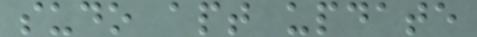sudo apt update
